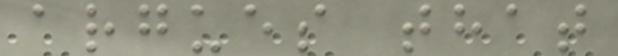argues that
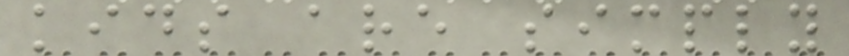kids are simply
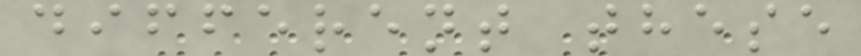different these
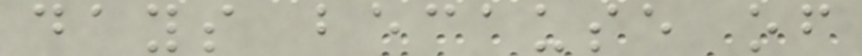days because of
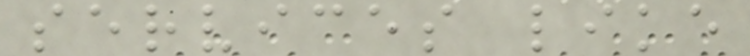services like
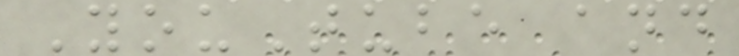YouTube and
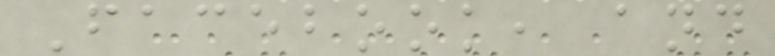Facebook, and
